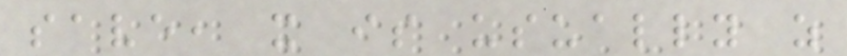save, it is usually as
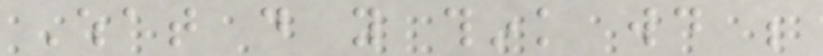What do you think would be
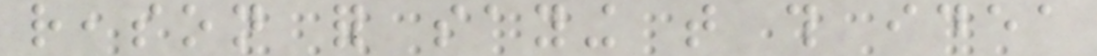reason for saying that this idea
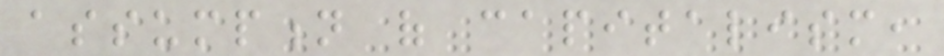assumption of capitalism,
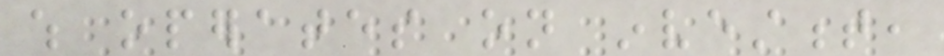which operates on investment,
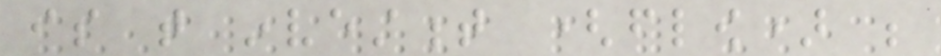is that investment (flow) be
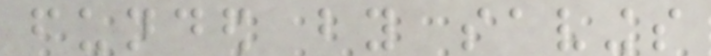funded by savings
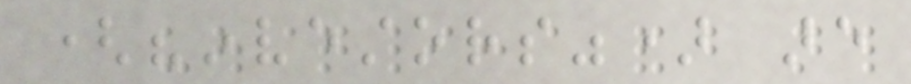("investors") are
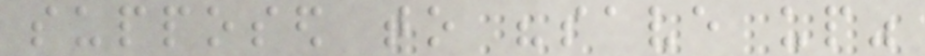supposed to "save up"
